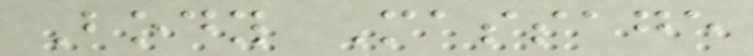Body Massage
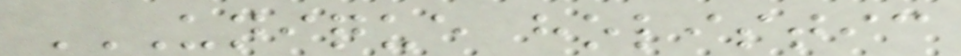UNIQUE HOLISTIC
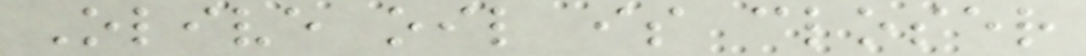Olive oil is closer
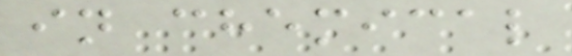in chemical
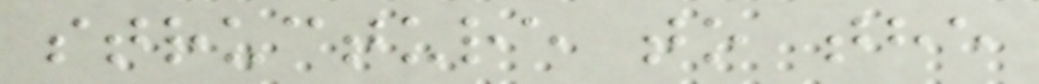structure to the
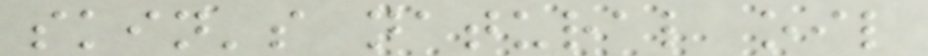skin's natural oil
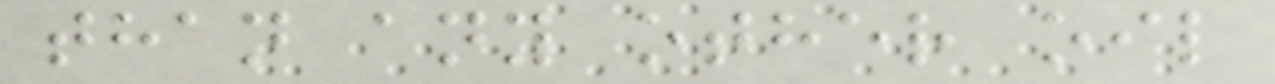than any other oil
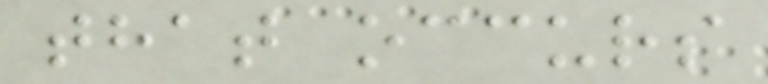that occurs
